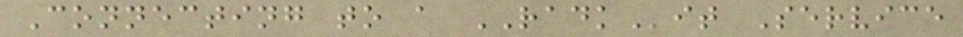Connecting to a RADKit Service
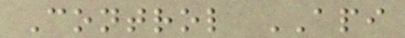Control API
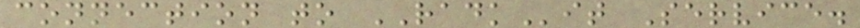connection to RADKit Service.
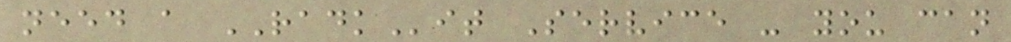need a RADKit Service - you can
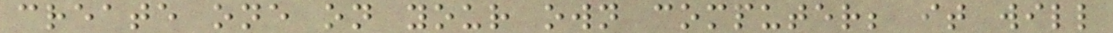create one on your own computer; it will
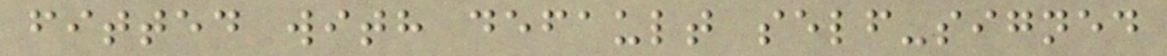fitted with default self-signed
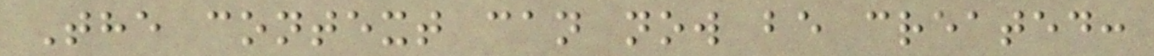The context can now be created:
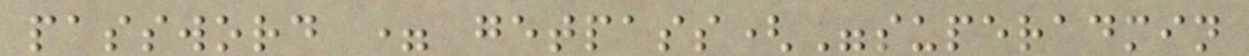password = getpass("superadmin
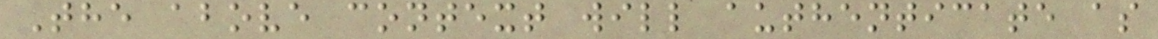The above context will authenticate as
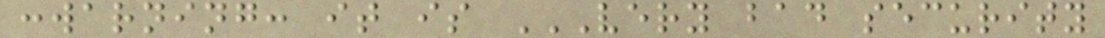:warning: it is VERY BAD SECURITY
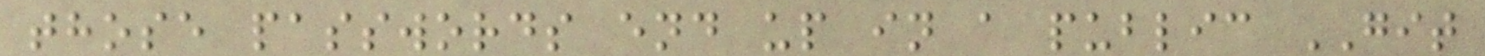those passwords end up in a public GIT
